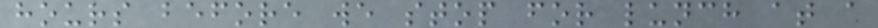hours before we stop for lunch at a
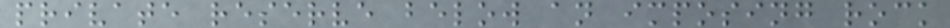private reserve below an imposing rock
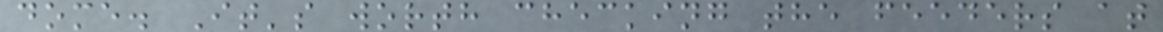dome. It's worth checking the feeders at
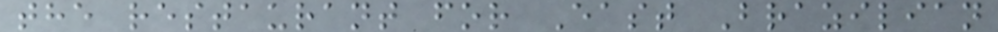the restaurant for East Brazilian
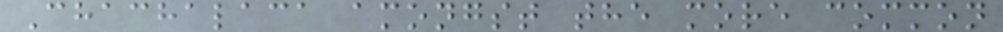Chachalaca amongst the more common
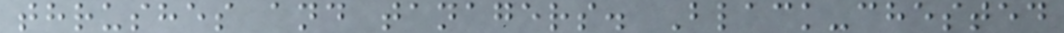thrushes and tanagers. Black-chested
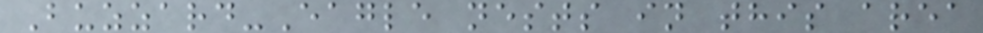Buzzard-Eagle nests in this area
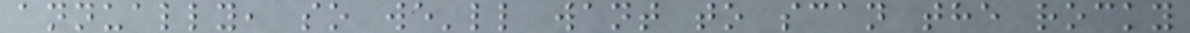annually, so we'll want to scan the rocky
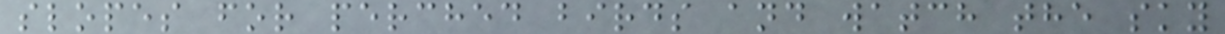slopes for perched birds and watch the sky
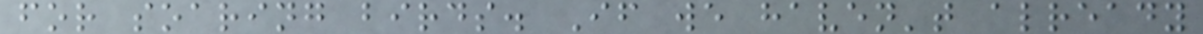for soaring birds. If we haven't already
